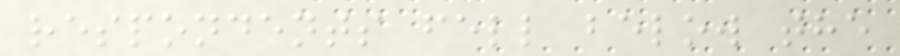respondents fell below the
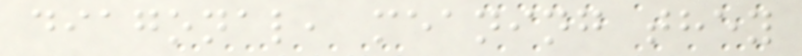diagonal, meaning they
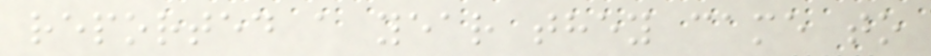reported a year they came to
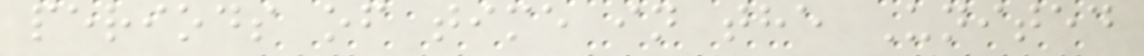periods of time in the United
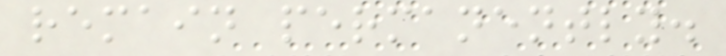remain permanently.
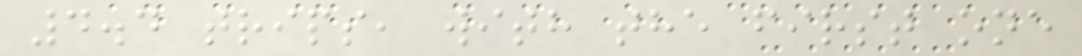4.4 trips, with the first one
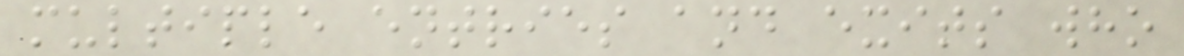multiple entries and exits who
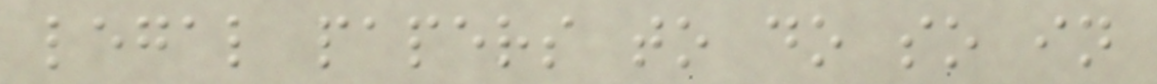legal papers to do so in
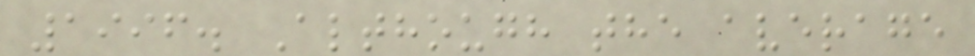1996. Although the average
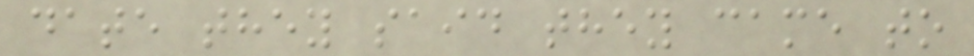date they said they came to
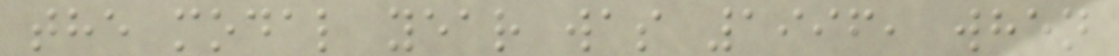the modal year was 1996, when
